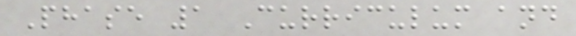Phase 1 Curriculum and
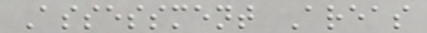Assessment Areas
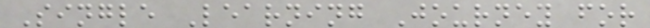Single Learning Journey for
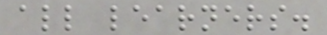all learners.
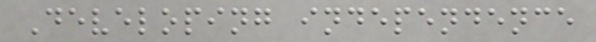Developing independence
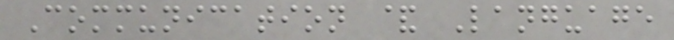Communication & Language
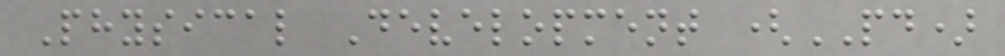Physical Development (PD)
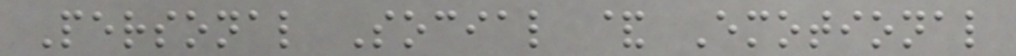Personal Social & Emotional
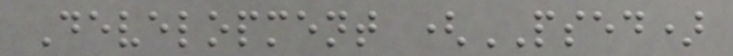Development (PSED)
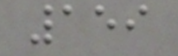159
